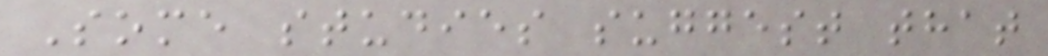Some studies suggest that
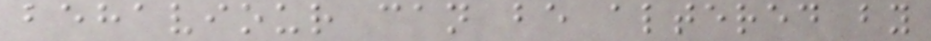behaviour can be altered by
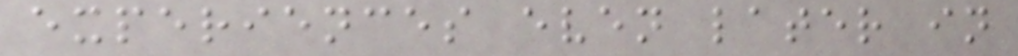experiences even later in
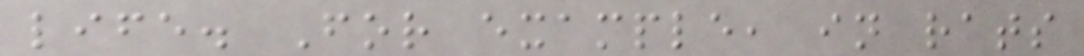life. For example, in rats
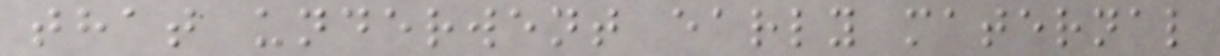that underwent early maternal
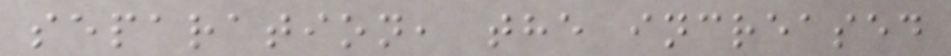separation, the increased
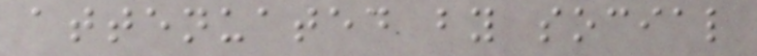attenuated by social
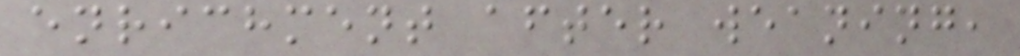enrichment after weaning,
